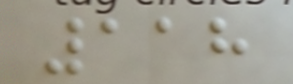118
